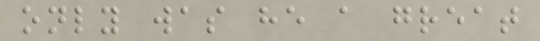only was he a great
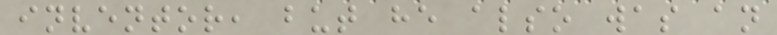inventor, but he also was an
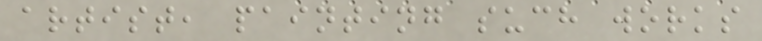artist, painting such works
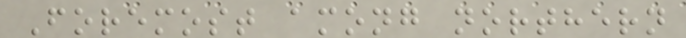Foremost among northern
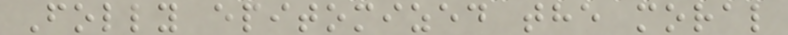Folly epitomized the moral
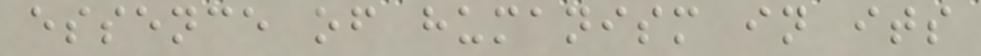essence of humanism in its
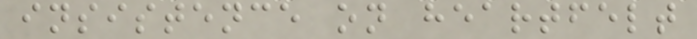insistence on heartfelt
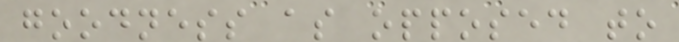goodness as opposed to
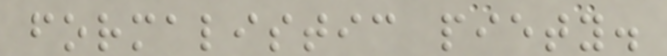formalistic piety.
